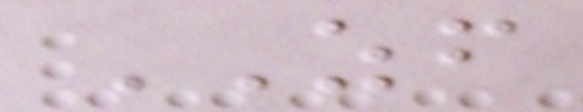ZF
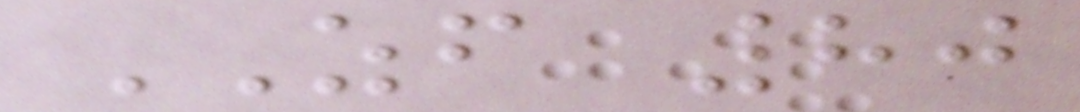ZF 80
